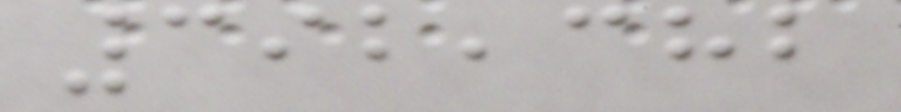392,382
